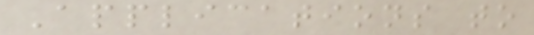Applications to
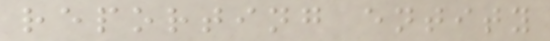reporting entity
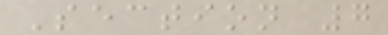Section 7
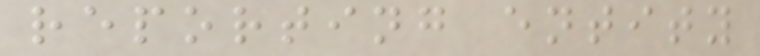reporting entity
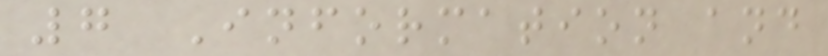7 Information and
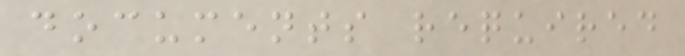documents required
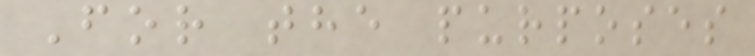For the purposes
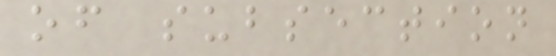of subsection
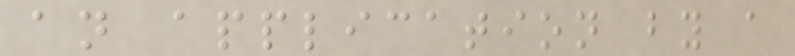an application by a
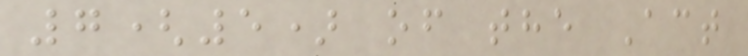7(5) of the Act
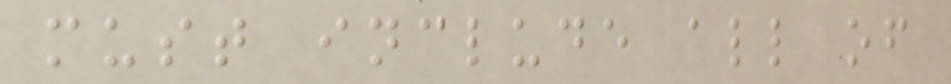must include all of
